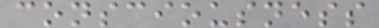consciousness
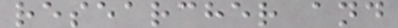researcher and
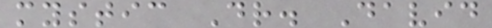mystic Dr. David
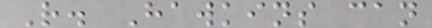R. Hawkins can
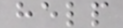help
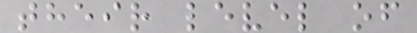their level of
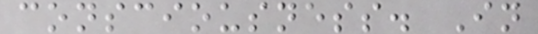consciousness. In
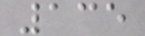135
